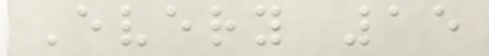Every 15
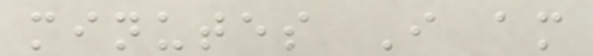minutes I am
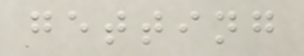getting
